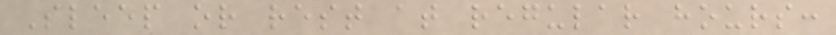Sleep or rest at regular hours:
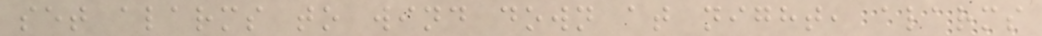set alarms to wind down at night, alarms
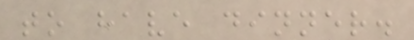to have dinner.
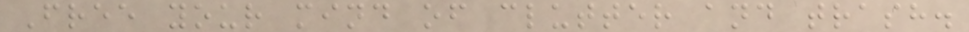Free your mind of clutter and trash.
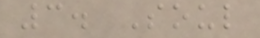3. Soul
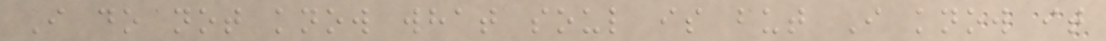I do not know what soul is but I know it
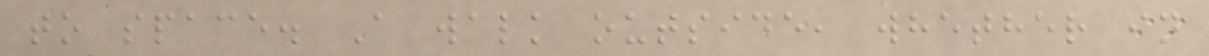to space. A walk outside, whether in
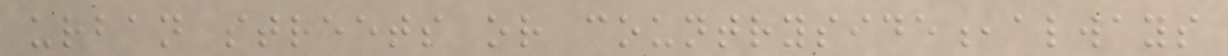urban streets or countryside,always
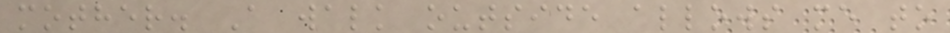mother. A walk outside allows me to
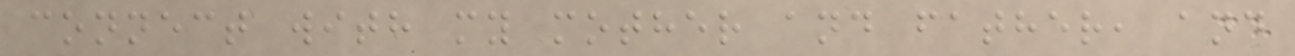connect with my mother and father, and
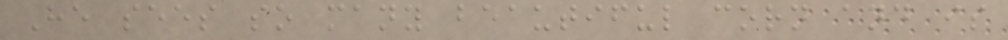He sees so many beautiful corn and is
